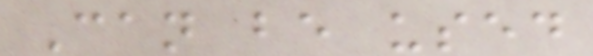Can be used
